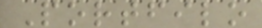Portfilo
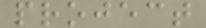project
